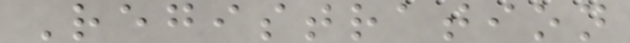Registration
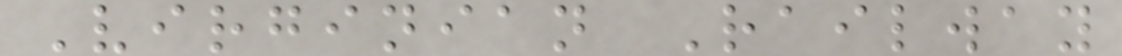Virginian Railway
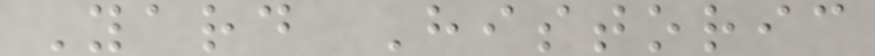Yard Historic
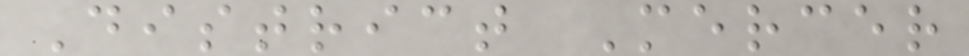District Mercer
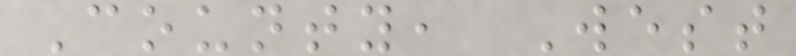County, West
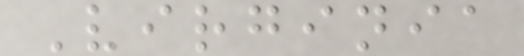Virginia
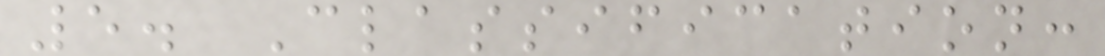5. Classification:
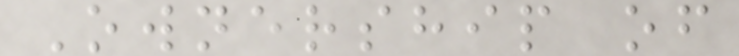Ownership of
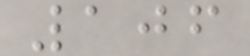106
